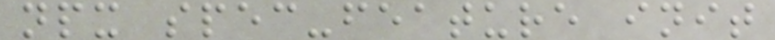npx spec-feature init
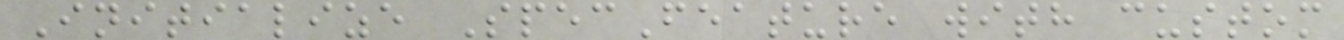Initialize SpecFeature with custom
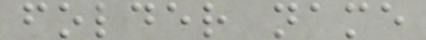folder name
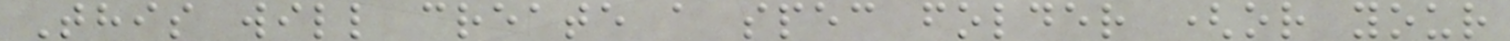This will create a spec folder (or your
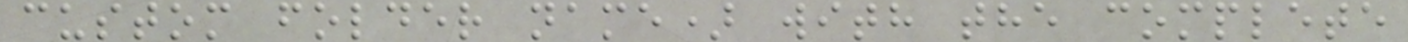custom folder name) with the complete
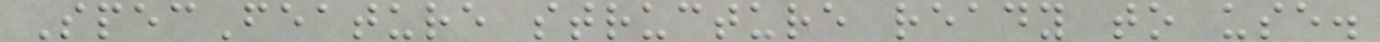SpecFeature structure ready to use.
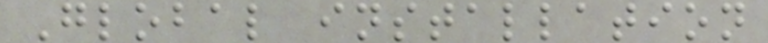Global installation
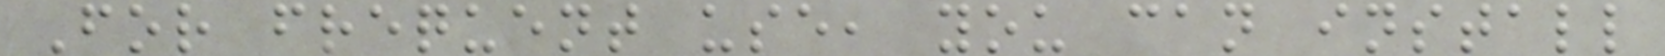For frequent use, you can install
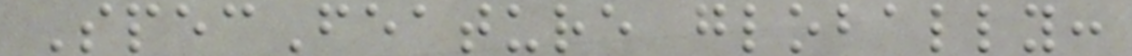SpecFeature globally:
